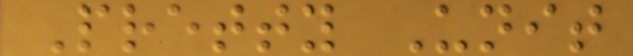Pretty Unit
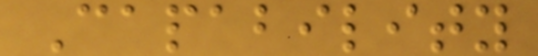Capability
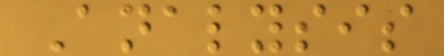Analysis
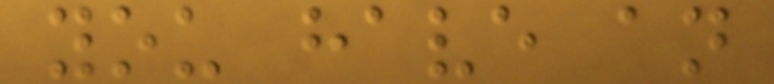you have an
